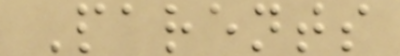Parents
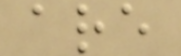are
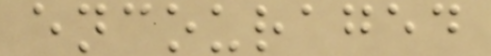encouraged
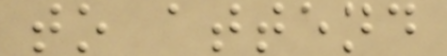to attend
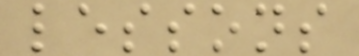lessons
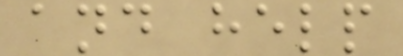and help
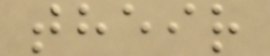their
